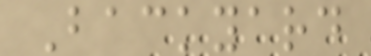Backyard
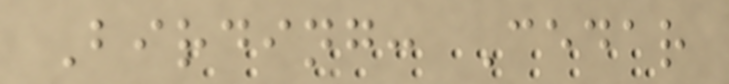Birding: Cedar
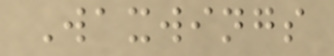Waxwings
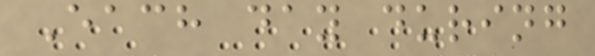Each day during
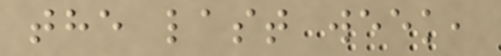the last week,
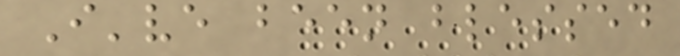I've been blessed
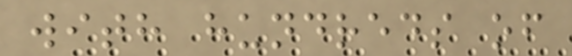with hundreds of
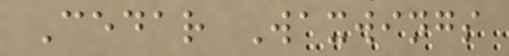Cedar Waxwings
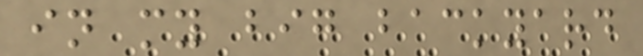in my big backyard
